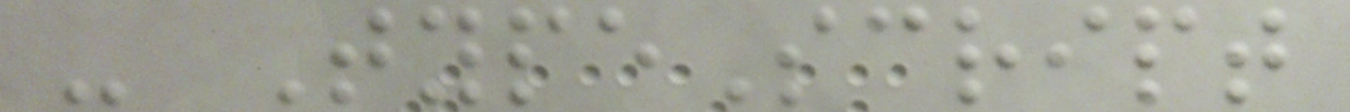- TypeScript
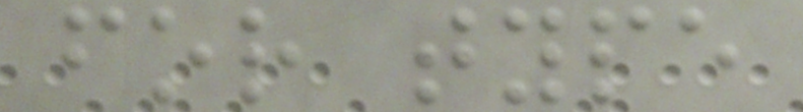for type
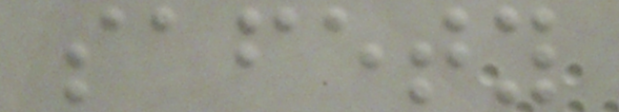safety
